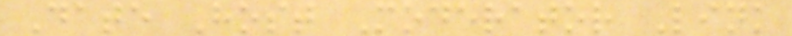Date Host Moderator Link
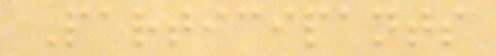Participants
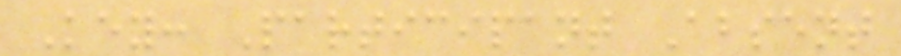Key: Participant Absent
